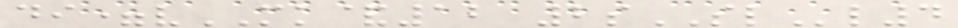di=vMK&12 2sSLl4
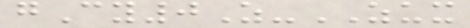gCy0Z-ZUX
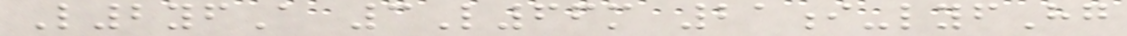L2yfA 3L66m 21i-lyfHg
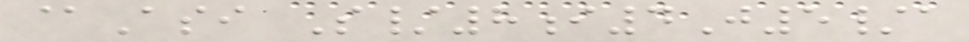@Asi S/8i4J5/a
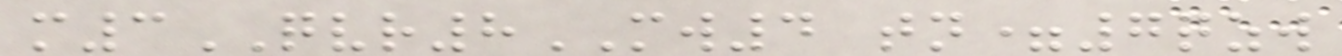m3QVR8MW4 tn=7qzw
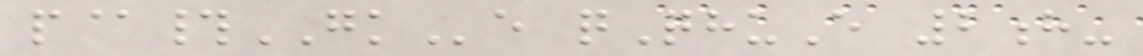p@#GKe qQhuE 2h-
